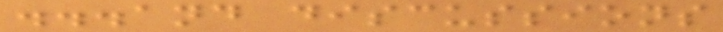...and discussions
